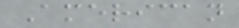American
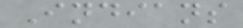Indians
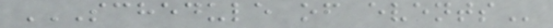SCHEDULE OF EVENTS
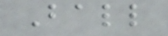Ball
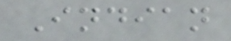Indian
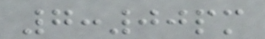7:00pm
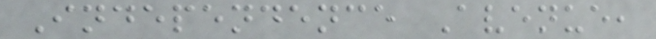Independence Avenue,
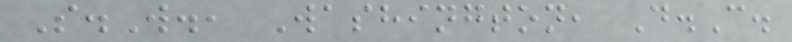S.W., Washington, D.C.
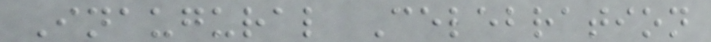Inaugural Celebration
